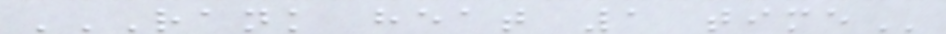RANK HEAT 1 TIME
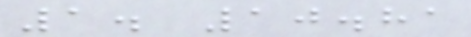1. 10.81
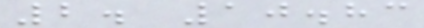2. 10.83
